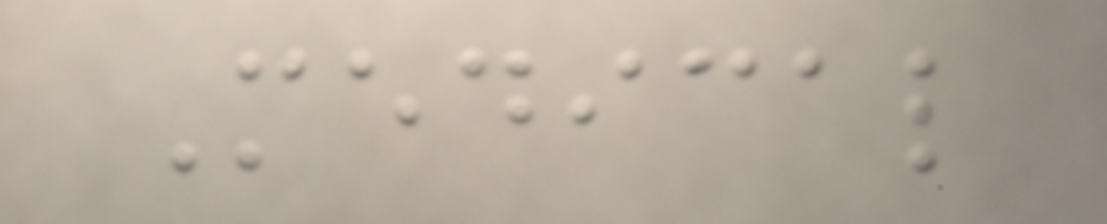Medical
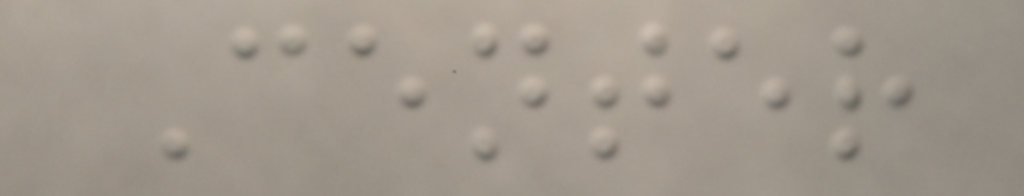Center
